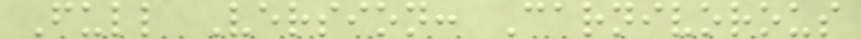Full Version: Carnivorous
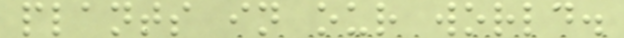plants in our world.
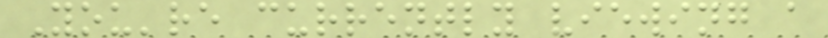You're currently viewing a
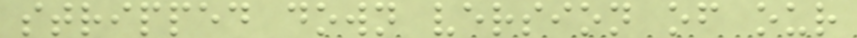stripped down version of our
